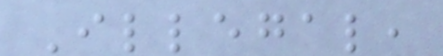Illegal,
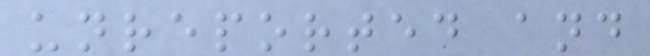unreported and
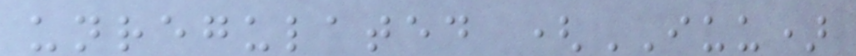unregulated (IUU)
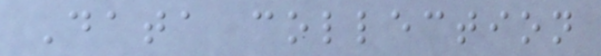Data collection
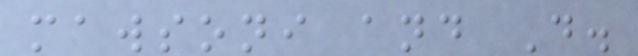mawsoni and D.
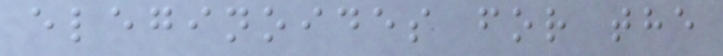eleginoides for the
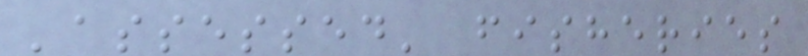'assessed' fisheries
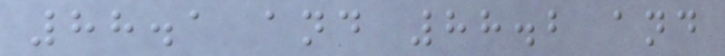88.1 and 88.2 and
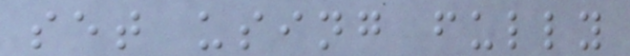set using fully
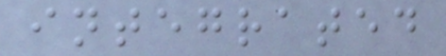integrated
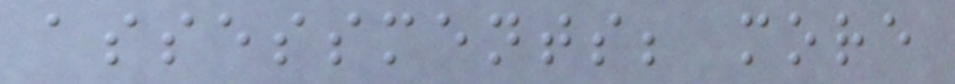assessments; more
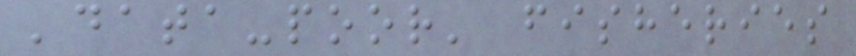'data-poor' fisheries
